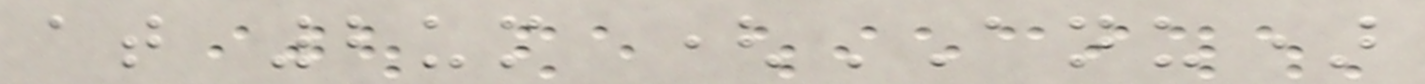at 2um (ANU)
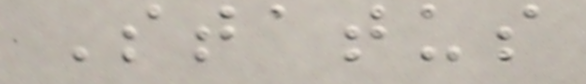Status
